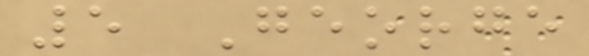5 George
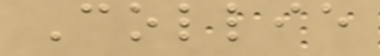Collie
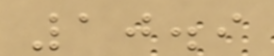10.9
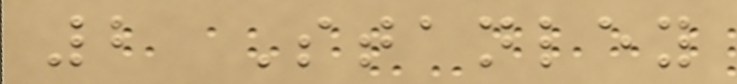2 Stanley
